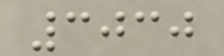3030
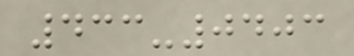433-0403
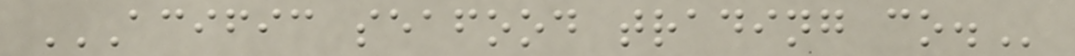ACIFIC SEAFOOD TRADING CO.
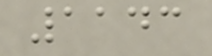1143
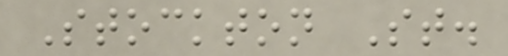Stockton St.
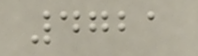4721
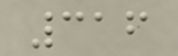316
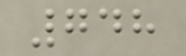748
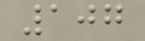107
